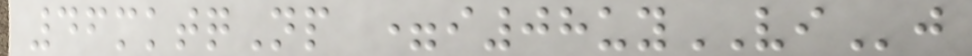46mktqNp =i08uyVIj
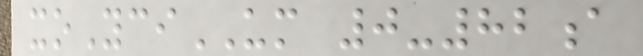xoYciUM 0-82a
